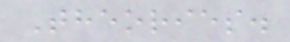Theories.
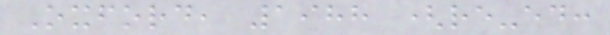Oxford, 1988 (re-ed:
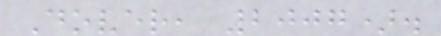Dover, 2007).
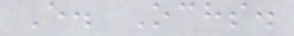E. Ochs.
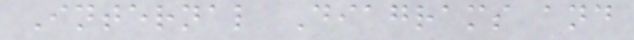Internal Diagrams and
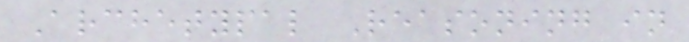Archetypal Reasoning in
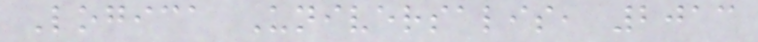Logica Universalis, 2013
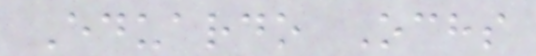Eduardo Ochs
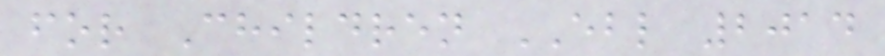for Children EBL 2014
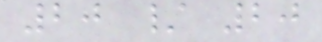20 / 20
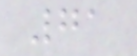71
